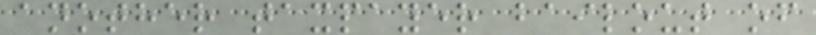another taxpayer bailout of
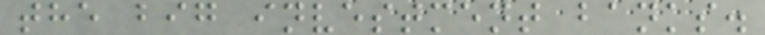the big investment banks.
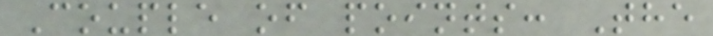Couple of points: The
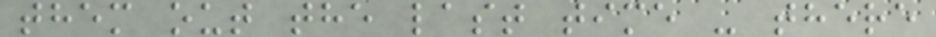them out the last time - there
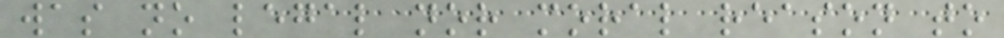was no legal nor moral reason to
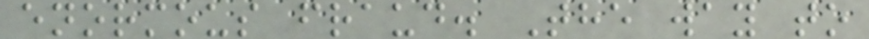enormous fraud. The way to
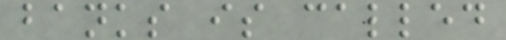banks is called
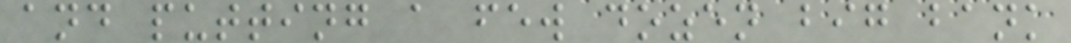and putting a few dozen big bank
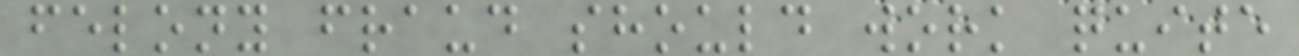felony fraud should work quite
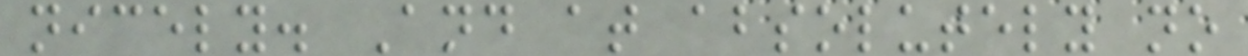nicely. And at absolutely no
